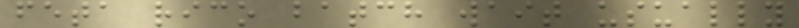feta rico batch wait usually
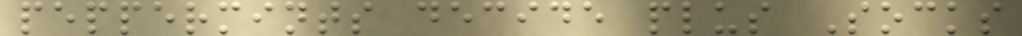peppermints decide plus Socks
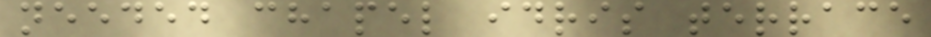needed chapel idris terrace
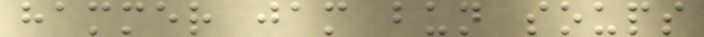hammer jam bun soups
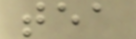tea
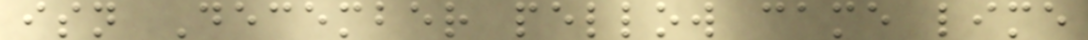isn December pellow came lime
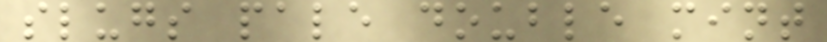slugs pale double mint
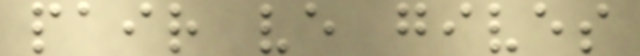pair ve gives
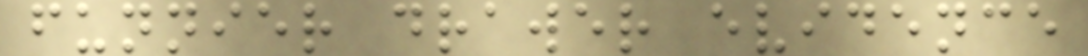funnier drawer evidence
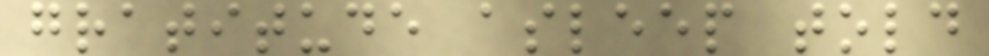gratitude asleep told
